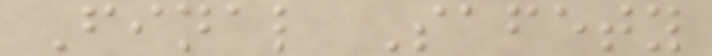Final Safety
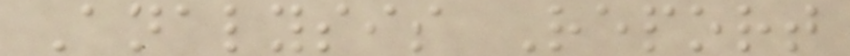Analysis Report
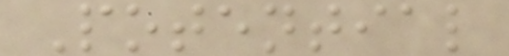Potential
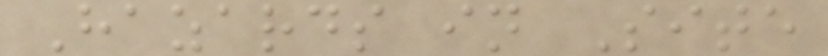Hazards in Site
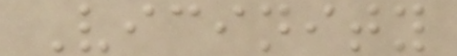Vicinity
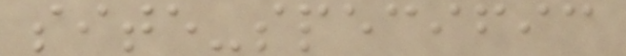site-specific
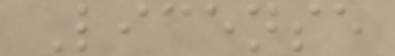License
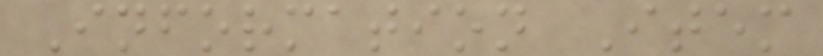Information Item
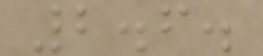2.6.
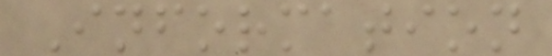Information
